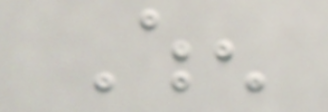When
